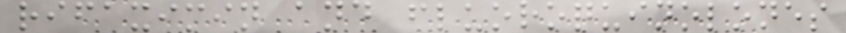rifaximin and fluoroquinolones
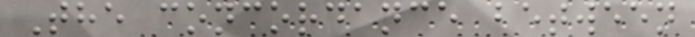The concordance between
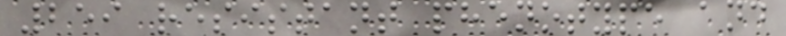259 resistant phenotype and
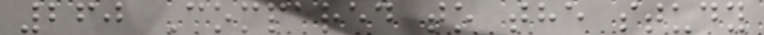260 Compared to the study
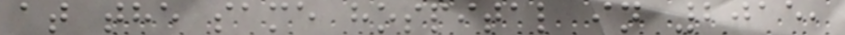at the same hospital in 2015,
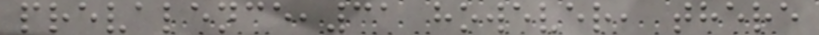prevalence,31 however, there
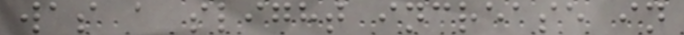was a slight increase in
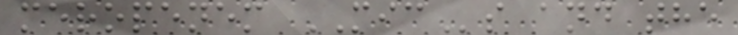meropenem MICs and the
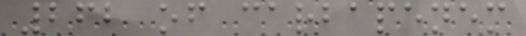262 of carbapenem
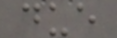due
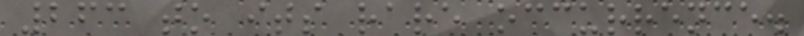263 to its rare occurrence.
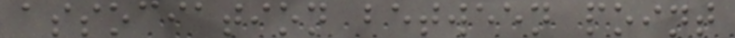association between point
